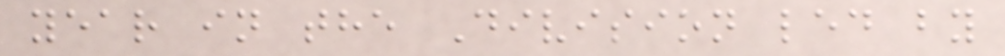year in the Division led by
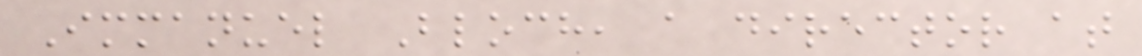Immanuel Bloch, a director at
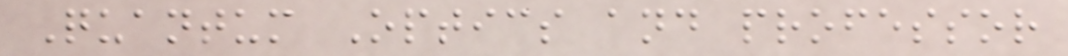Quantum Optics and professor
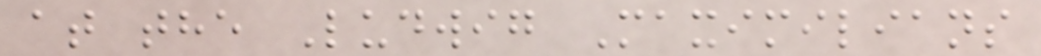at the Ludwig Maximilians
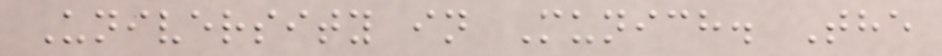University in Munich. The
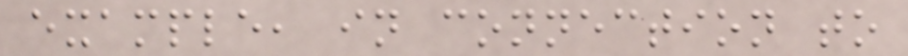example, in connection to
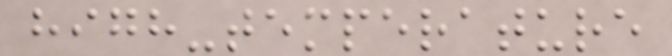high-temperature
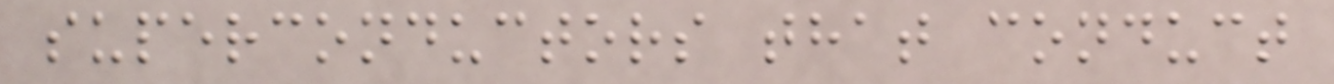superconductors that conduct
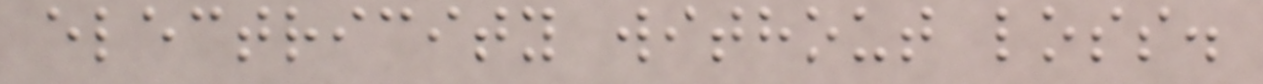electricity without loss.
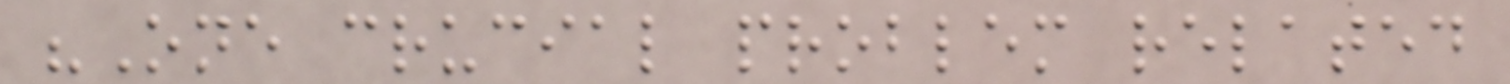"One crucial problem related
